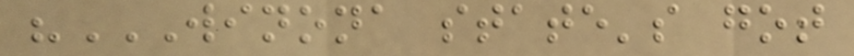"WINONA STATE'S GOT
